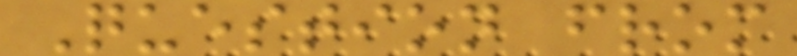Question from
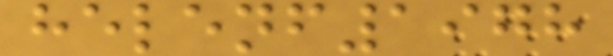helenf1978
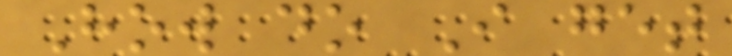How do I get
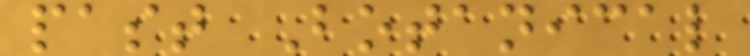past Botanical
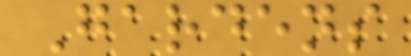Gardens
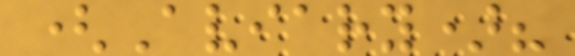(Aviary)?
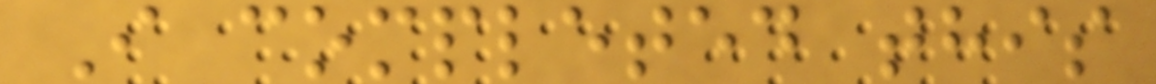I completed this
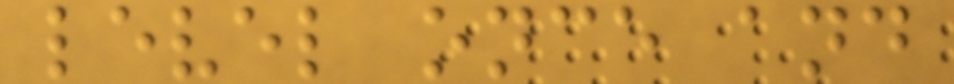level once and
